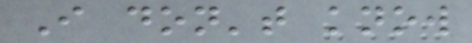I don't know
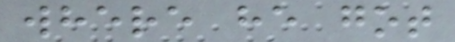where he got
